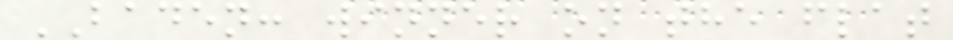BADEN: winner on the flat
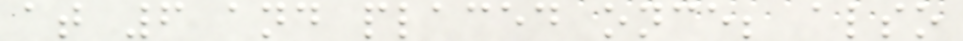at 6 and placed once; also
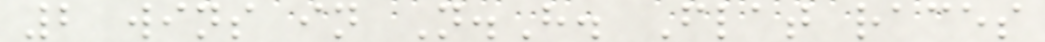2 wins in N.H. Flat races
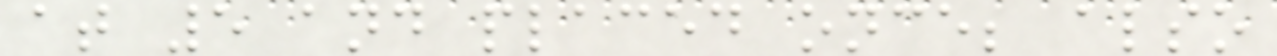at 5 and placed once; also
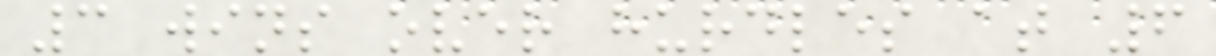3 wins over hurdles at 6
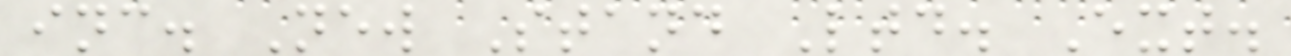inc. New Stand Ltd. Ext.
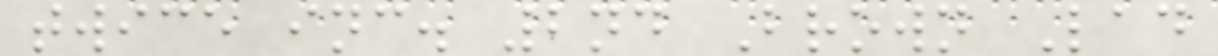twice inc. 2nd Brown Lad
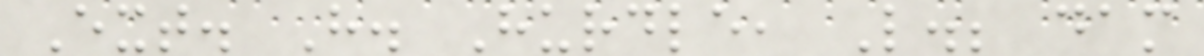Ext. H. Hurdle, L.; dam
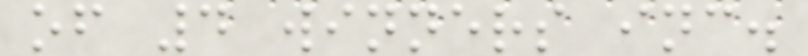of 4 winners inc.
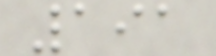191
